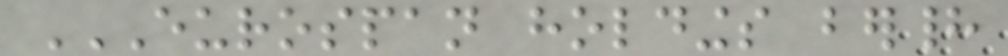EUROSPAN HOLDINGS BERHAD
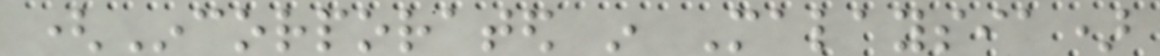(Incorporated in Malaysia)
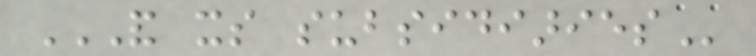AND ITS SUBSIDIARIES
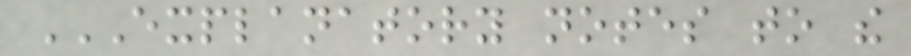EXPLANATORY NOTES TO THE
